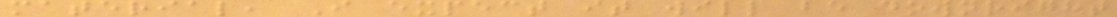material, I expect it will be downright
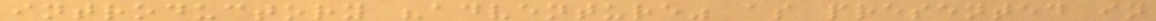introductory "adventure" as presented in
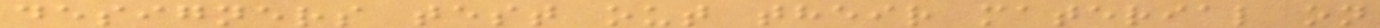designers test out their material on
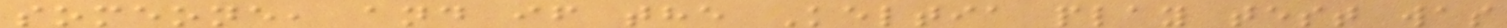someone, and if the Keltia play test was
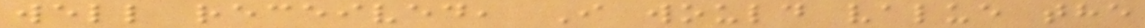well received, I would value the
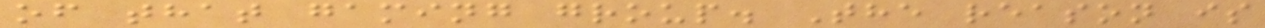of that gaming group. The reason is
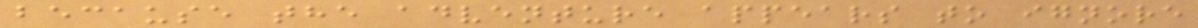because the adventure appears to ignore
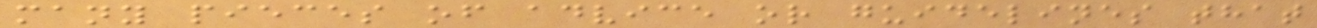many pieces of advice or guidelines that
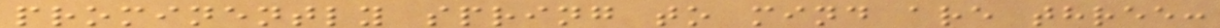prominently spring to mind are three:
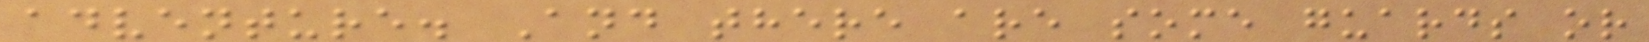adventure. And there are some guards or
